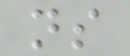ns
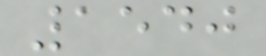1540
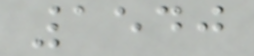1540
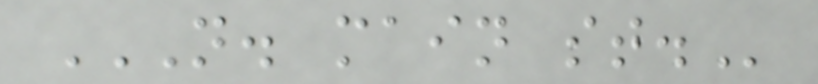N. MAIN ST.
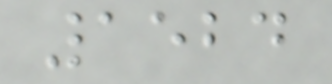1524
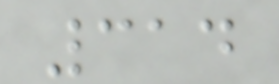314
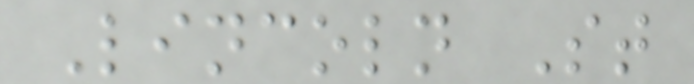Lincoln St
